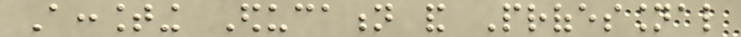Accounting Education and Professional
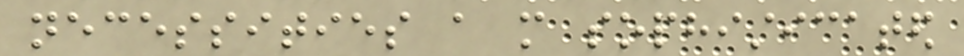necessities a more sophisticated
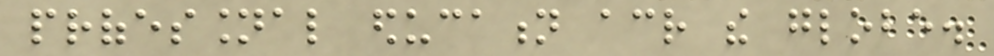professional education across the globe.
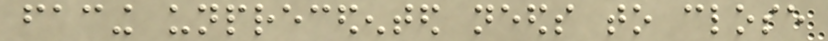facing unprecedented needs to close
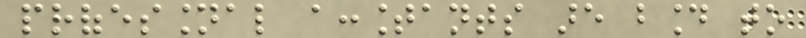professional accountants are bound to
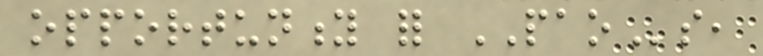opportunity for PAOs,
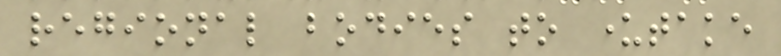regional bodies to undertake
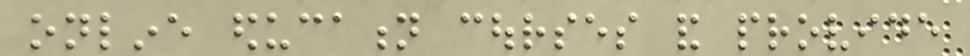online education courses and provide
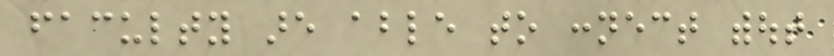faculty are able to connect without
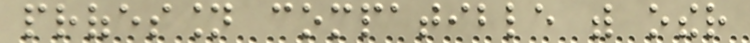profession compatible with other
